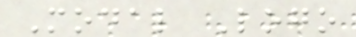Modal Logo
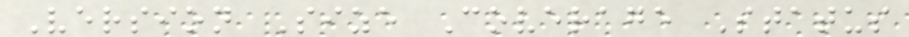Version Size Coverage Status
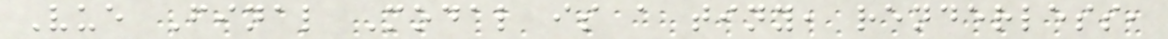Vue Final Modal is a tiny, renderless,
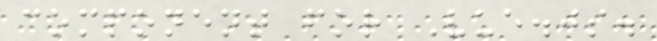component for Vue.js.
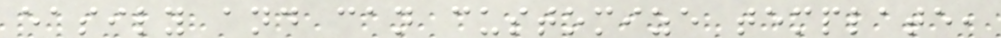easily and can customize template,
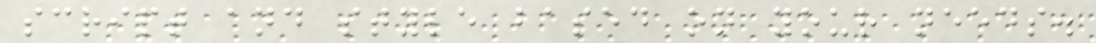script and style based on your needs.
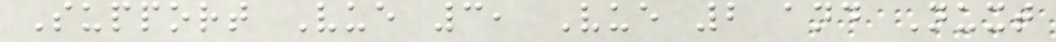Support Vue 3, Vue 2 and Nuxt
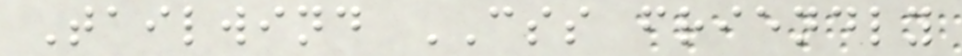Tailwind CSS friendly
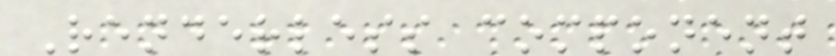Renderless component
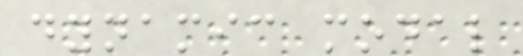dynamic modal
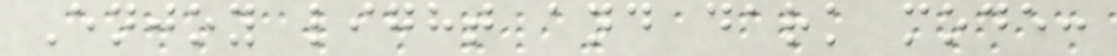Enjoy light and dark mode:
